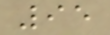95
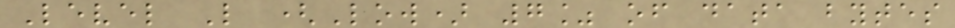Level L (Low) 7% of data bytes
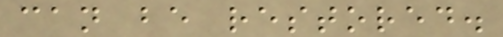can be restored.
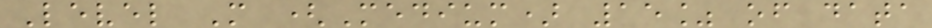Level M (Medium) 15% of data
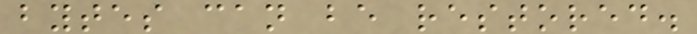bytes can be restored.
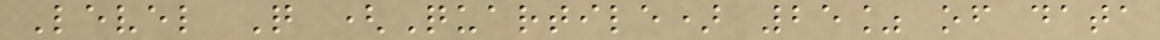Level Q (Quartile) 25% of data
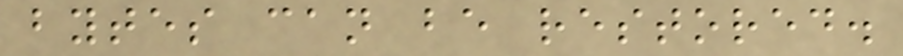bytes can be restored.
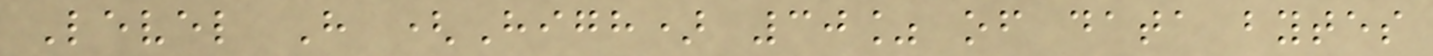Level H (High) 30% of data bytes
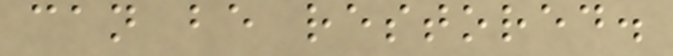can be restored.
